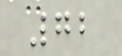72
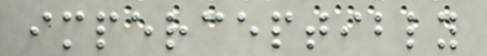imperceptibly
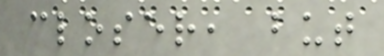closer, but
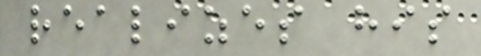realizes his
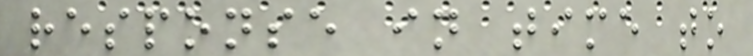response in time to
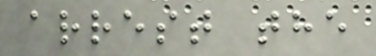arrest the
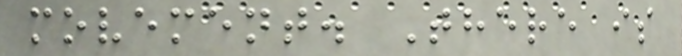movement. There is
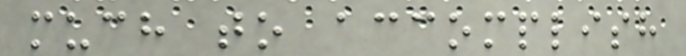much to accomplish
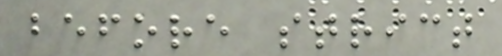before strict
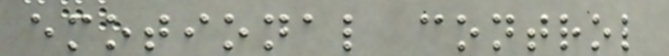emotional control
